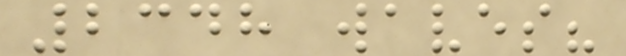2348 waves?
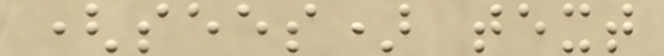(sees) text
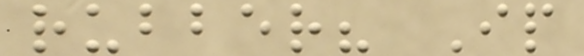rubber? Ip
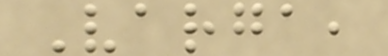Varga,
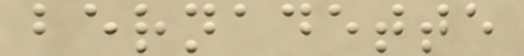bernadette
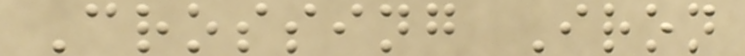Crossing Iron
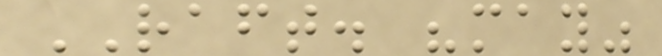RAFT. "may"
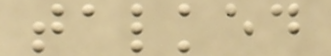talked
